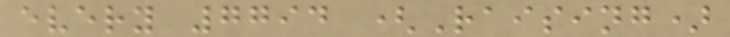every 7794 (Raising)
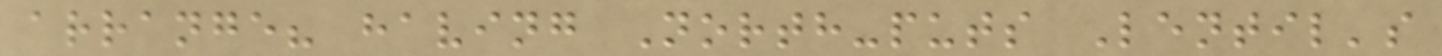arrange? having North-puts Lentil's
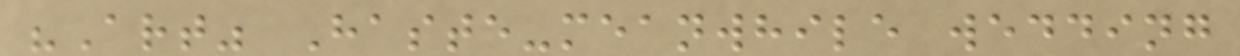"Art" Haste-meanwhile wedding
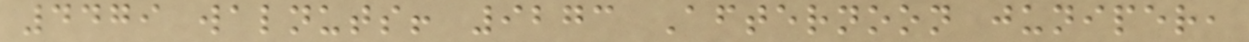4479 walnuts! 9273 Afternoon juniper,
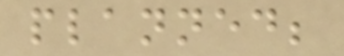planned;
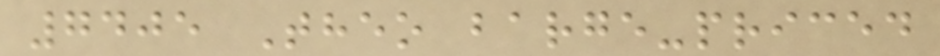7405 Theo barge-priced
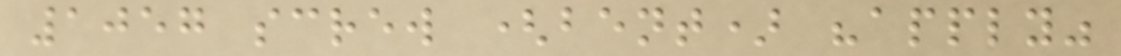1057 screw (bent) "apply"
